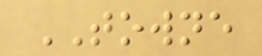TOWNE
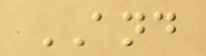AND
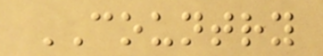COUNTRY
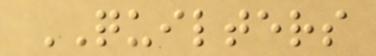QUILTERS
